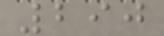290
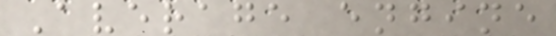Average engine
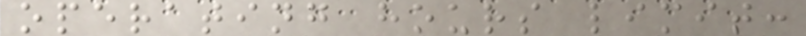operating hours limit:
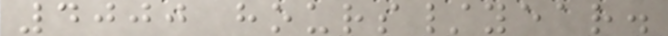4000 hours/year.
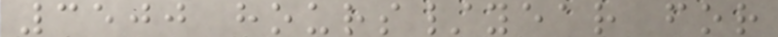3500 hours/year for
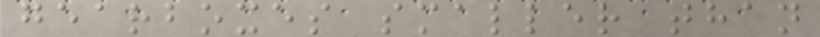gearboxes smaller than
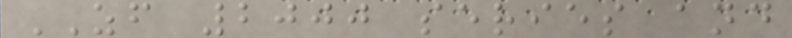ZF 2000 series and
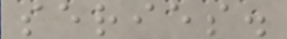series.
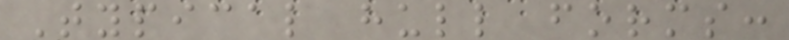Typical hull forms:
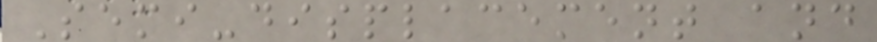Semi-displacement and
